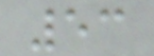53
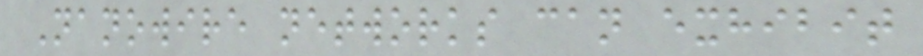Nanowire networks can exhibit
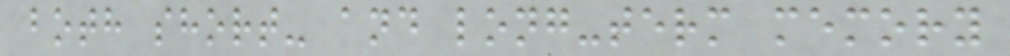both short- and long-term memory
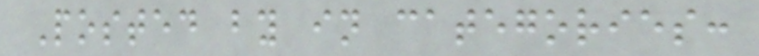Posted by in categories:
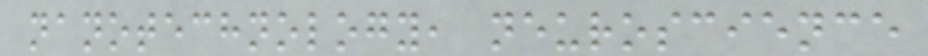nanotechnology, neuroscience
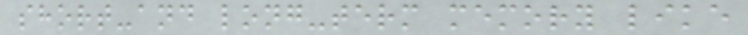short-and long-term memory like
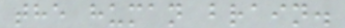the human brain.
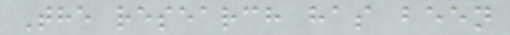The research has been
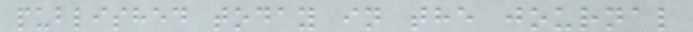published today in the journal
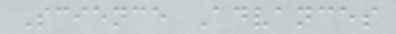Science Advances
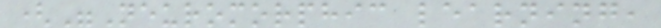("Neuromorphic learning,
